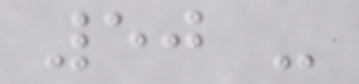50 -
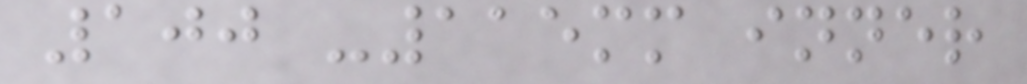100 -115mm inner
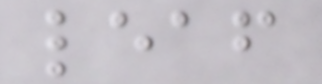leaf
